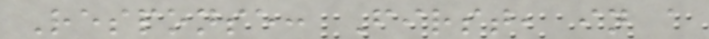Response: First, in a
